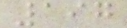197
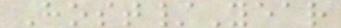Host/Year
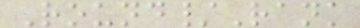Round/Rank
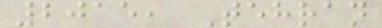2015, Tehran
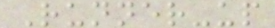Runner-up
